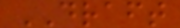DRAFT
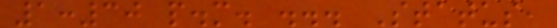1:30 p.m. ... Status,
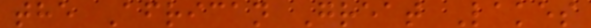the African Great Lakes
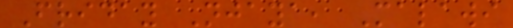Friday Njaya, Malawi
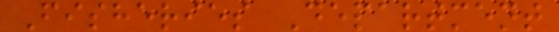Fisheries Department
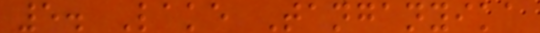5. Lake Tanganyika
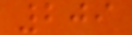209
